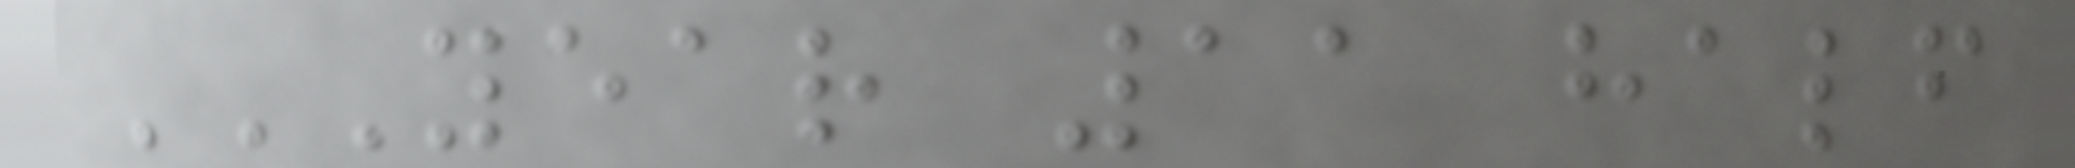YEAR 11 HALF
